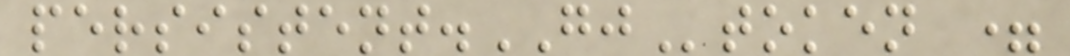persistent.GJtoken =
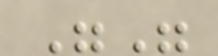""
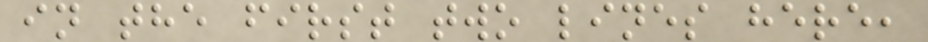in the first two lines here,
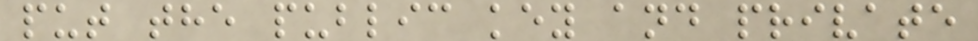put the public key and private
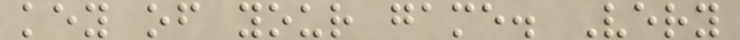key of your game. Very
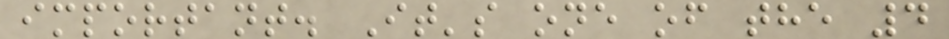important. It's one of the 4
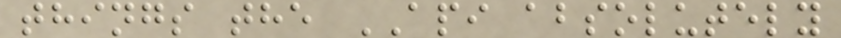things the API absolutely
